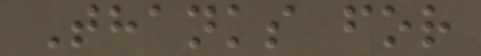Thanks for
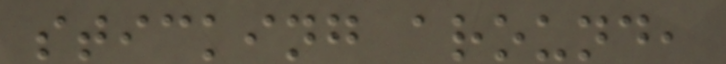sticking around,
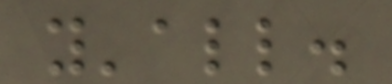y'all.
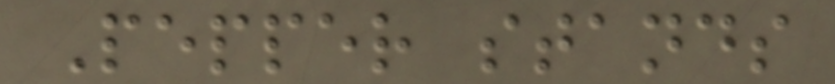Pepper stands
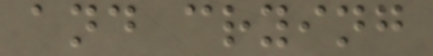and crying
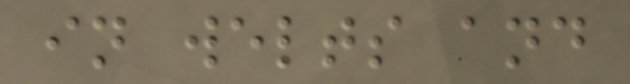in welts and
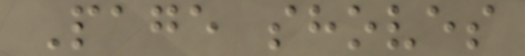Page shoves
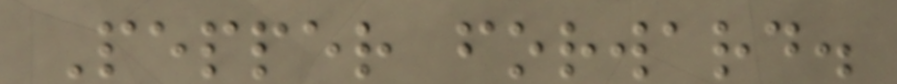Pepper forward.
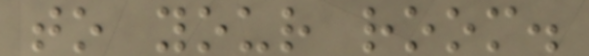to your room.
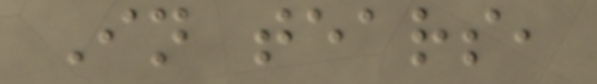In tears,
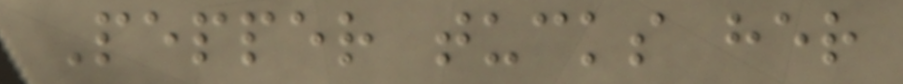Pepper tucks her
